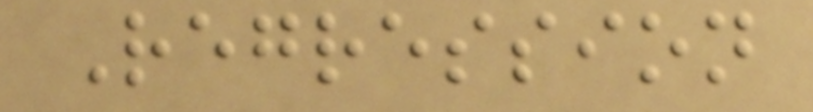Regression
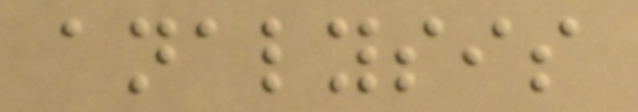analysis
